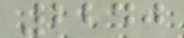2240
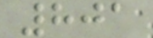801
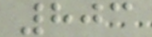803
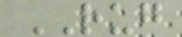RUG
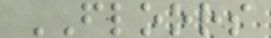FLOORS
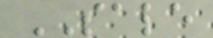SALE
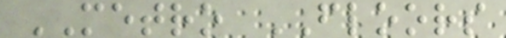METRO FLOORS
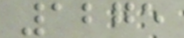1275
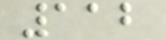112
